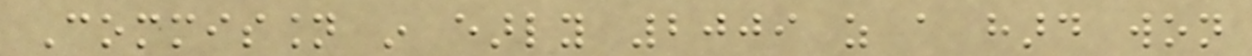Commission in early 2009 as a hard won
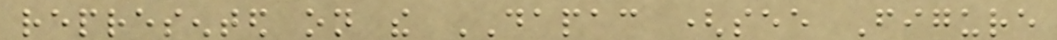represented on the DAPAC (see Figure
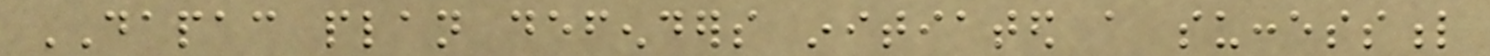DAPAC plan defenders initiated a successful
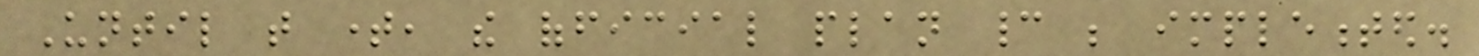Until that time, the official plan cannot be implemented.
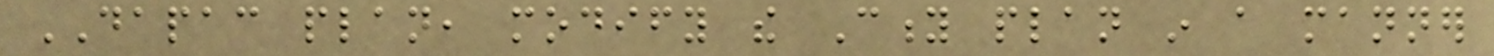DAPAC plan, modify the City plan in a manner
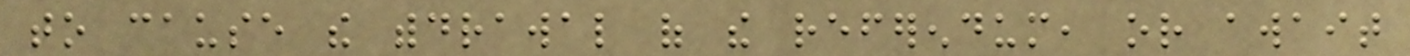to cause the withdrawal of the referendum, or await
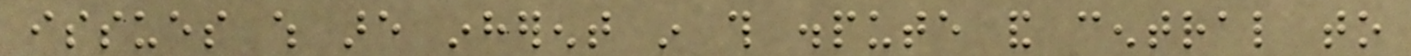issues which are inherent in this dispute and central to
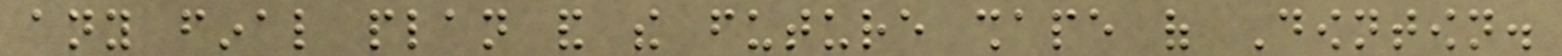any final plan and the future shape of Downtown.
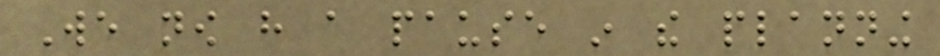We now have a pause in the planning
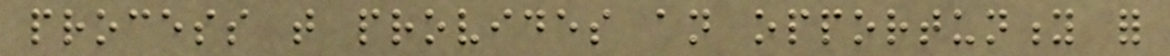process that provides an opportunity for
